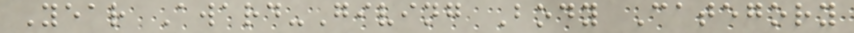Year Award-Giving Body Category
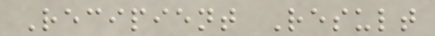Recipient Result
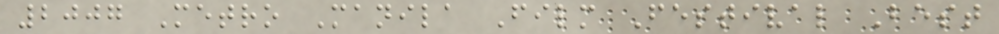2007 Metro Manila Film Festival Best
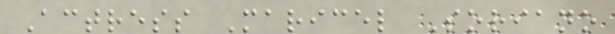Actress Maricel Soriano
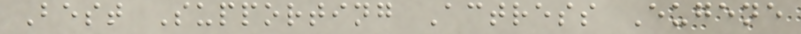Best Supporting Actress Eugene
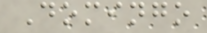Domingo
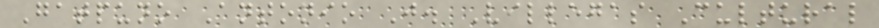Gatpuno Antonio J. Villegas Cultural
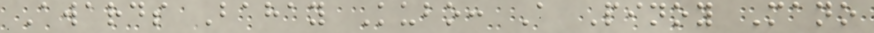Awards Bahay Kubo: A Pinoy Mano
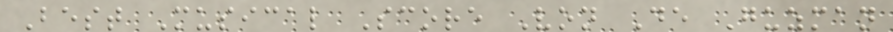Best Musical Score Von De Guzman
